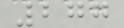277
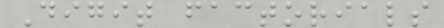Digit factorials
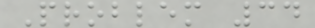Problem 34
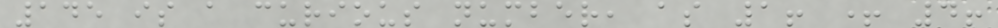145 is a curious number, as 1! + 4!
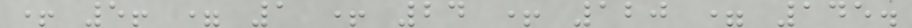+ 5! = 1 + 24 + 120 = 145.
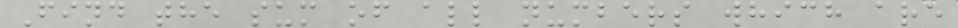Find the sum of all numbers which are
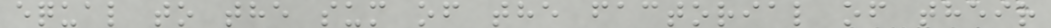equal to the sum of the factorial of their
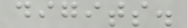digits.
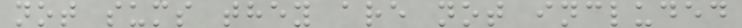not sums they are not included
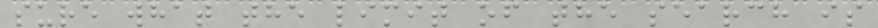sure what the limit of the search is
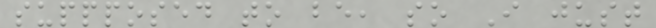suppposed to be, so I just
